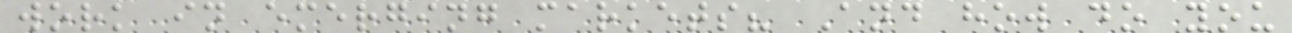work in emerging markets? And how do you
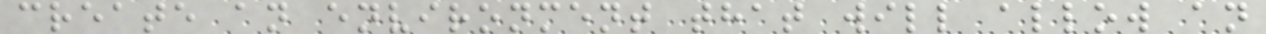create an environment that will allow an
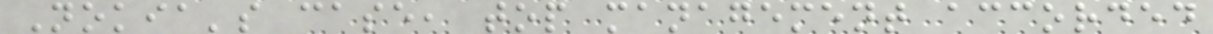Nokia's case, top management accorded
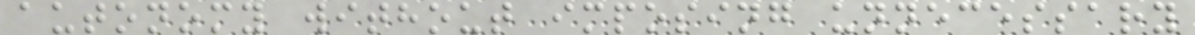autonomy without imposing unnecessary
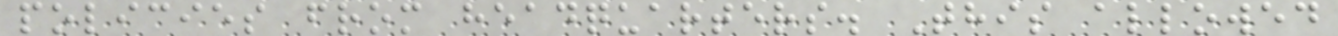policies from headquarters. This allowed
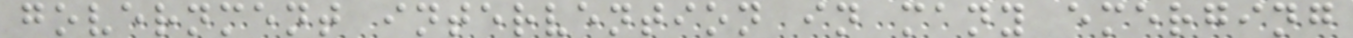government intervention in many emerging
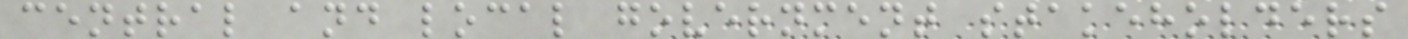central and local government stakeholders
